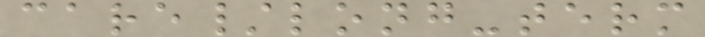care/long-term
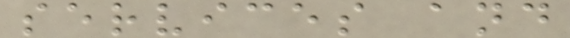services and
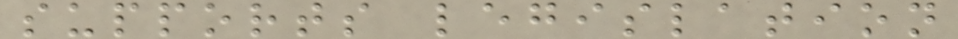supports legislation
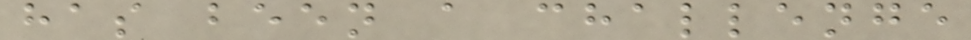has been a challenge
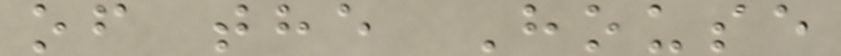of the House
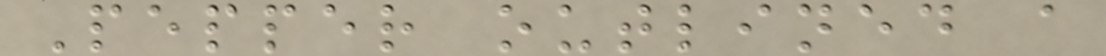Pepper outlined a
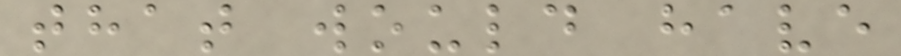that would have
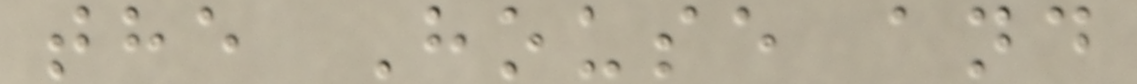the House and
